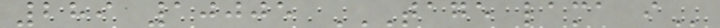289 10005 TAGE LAMA I
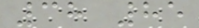38 85
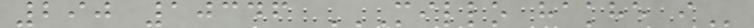290 10346 MILLO HAKHE I
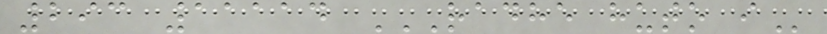293 11114 RADHE HUTO I
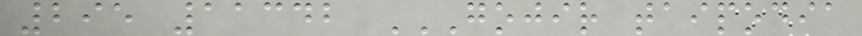295 11342 GOJIR TAIPODIA
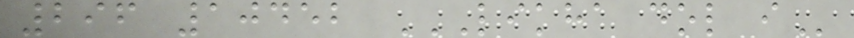296 10452 LIKHA DOL I
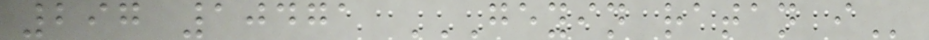297 10471 GEYIN RATAN I
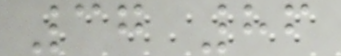37 86
